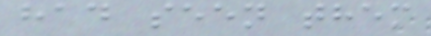had seen them
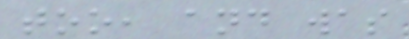too, and was
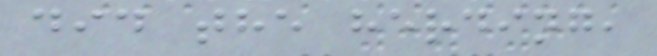did the herding,
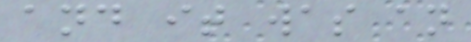and it was an
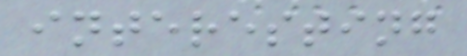interesting
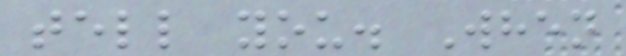tell you. When
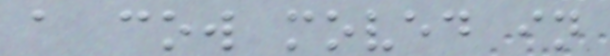a cow moved in
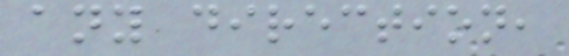any direction,
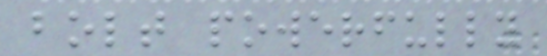bolt powerfully
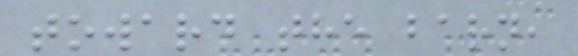toward the barn,
